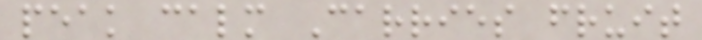peak calm Carries fruit
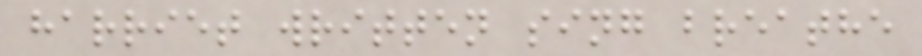harriet written sing breathe
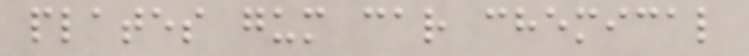plates gum car chemical
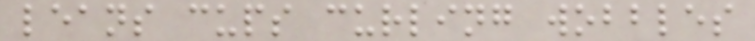leans cups curling wobbles
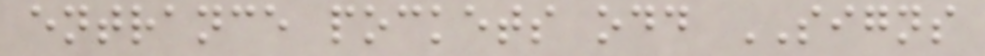entrance pockets odd SIGNS
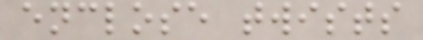enclose twists
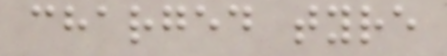charged tyre
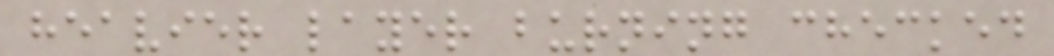heavier layer burning checked
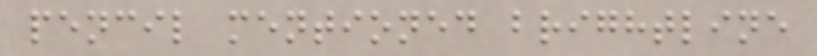pencil mentioned brightline
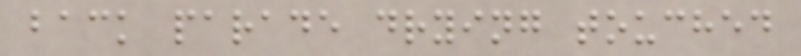back parade drying touched
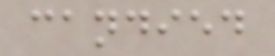candied
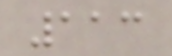113
